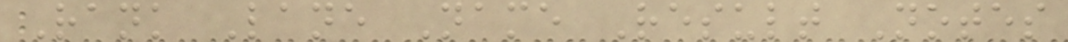Rank Lane Name Result Notes
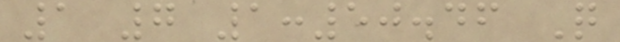1 7 1:50.46 Q
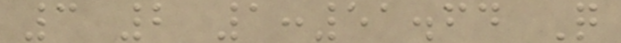3 2 1:51.64 Q
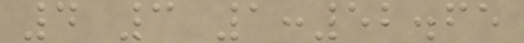4 3 1:52.65
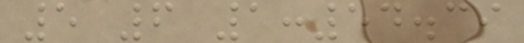5 6 1:54.39
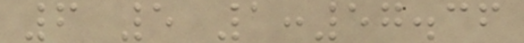6 5 1:57.36
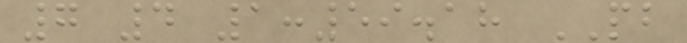7 4 1:59.18 PB
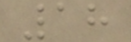18
